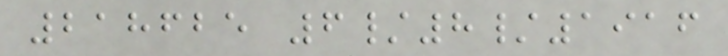218625 6/8/1916
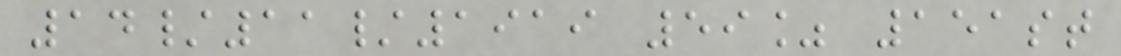14/11/1919 59% 151st
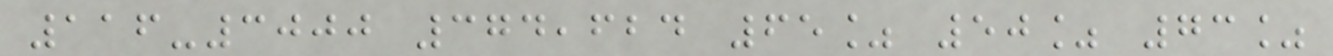116-3000 374,624 65% 50% 73%
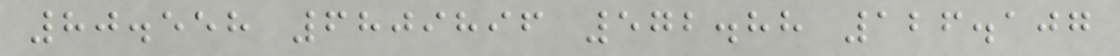80.558 6809896 572.88 126.107
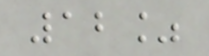12%
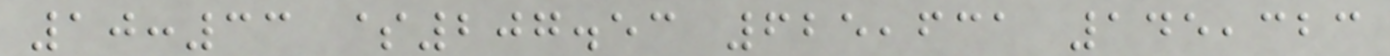10:33 $207.53 625,631 145,323
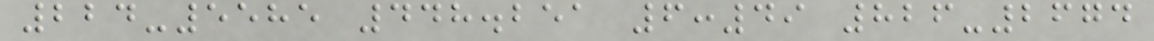224-5585 448.251 6:49 826-2674
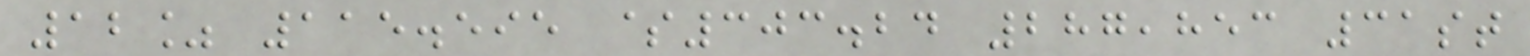12% 115.595 $303.24 287,853 31st
